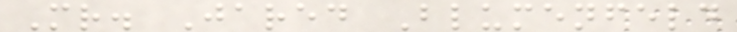Mr. Jared Blumenfeld
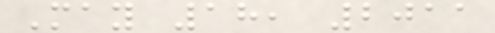May 18, 2011
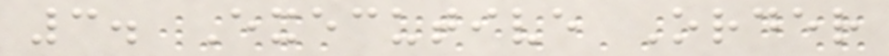3. Executive Order
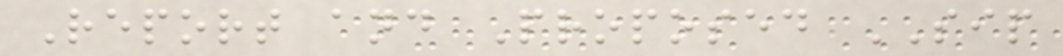Report and Proposed SIP
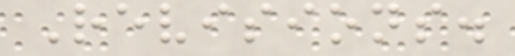Revisions.
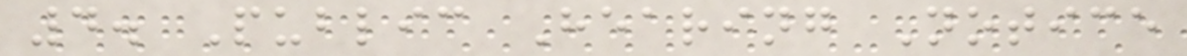4. Public Hearing Notice
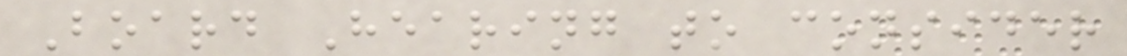Board Hearing to consider
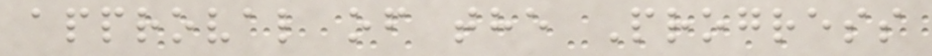approval of the Progress
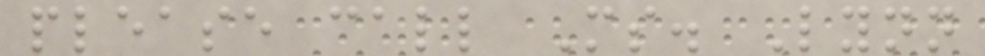please call Ms. Lynn
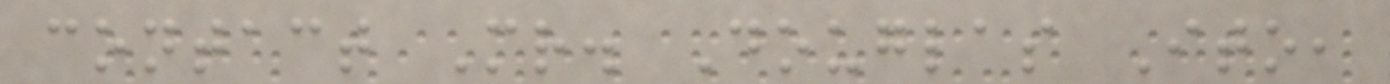contact Mr. Douglas Ito,
